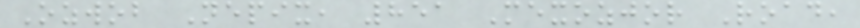Ozwob Nepix, 851 Mexozjor Road,
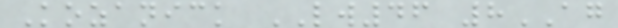Kozanick LW46 8AG
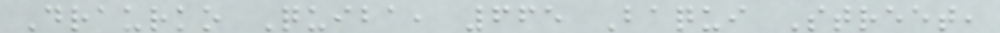Draurko Quiba, 665 Baqui Street,
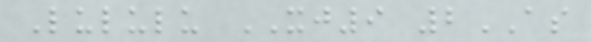Lululu XJ9 2AS
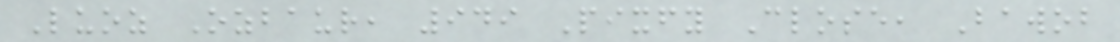Luoz Ozbaur, 949 Pixfy Close, Bawob
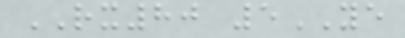RX80 5YE
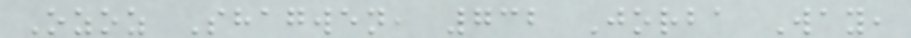Ozoz Shagwen, 732 Jorba Way,
